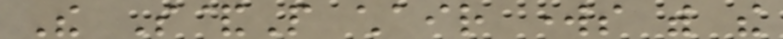The S&P chair works with the
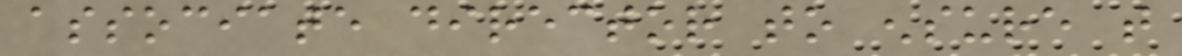associate director to ensure that
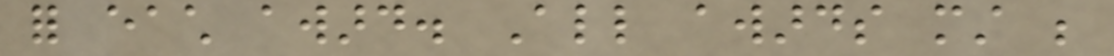for each award. All awards must be
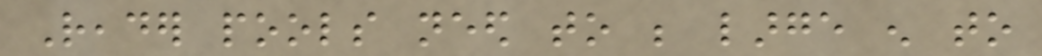Reader pools need to be large enough to
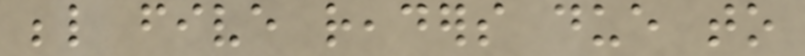below five readers due to
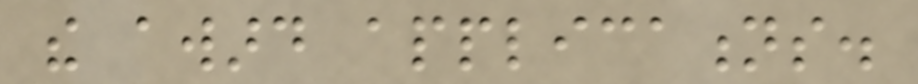the award applications.
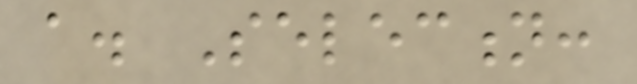a. Selection:
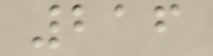216
